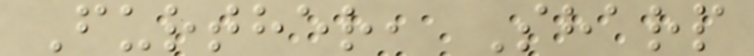Further, Sharp
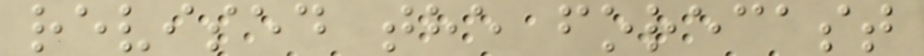revised the forecast
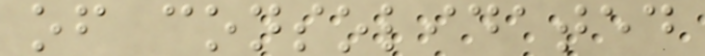of consolidated
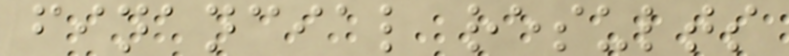financial results
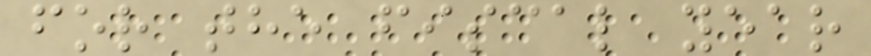for the fiscal year
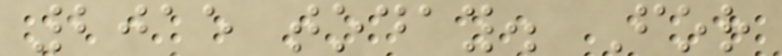2015 today. For
